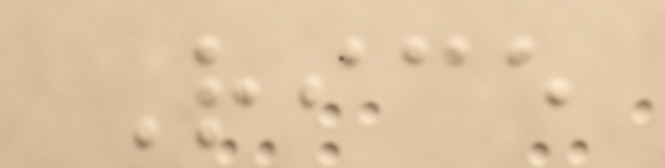Rice
